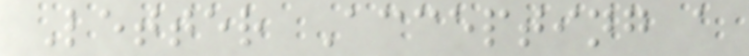Letter Accepting a
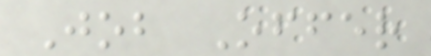Job Offer
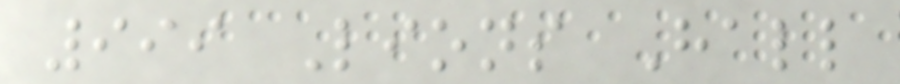999 Lions Hall
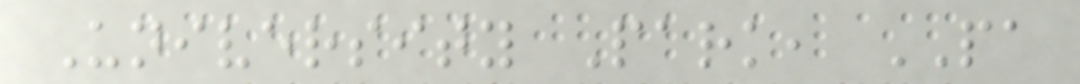University Park, PA
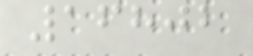16802
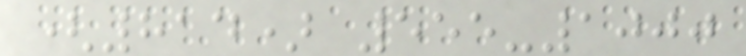(814) 555-1000
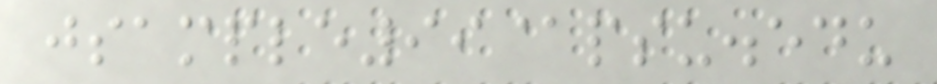jsample99@psu.edu
